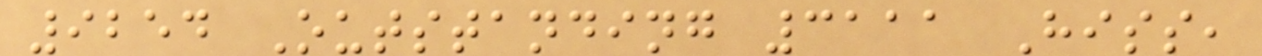9254 Outstanding 3111 Hiss,
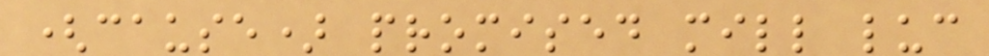(cause) promised mill luc
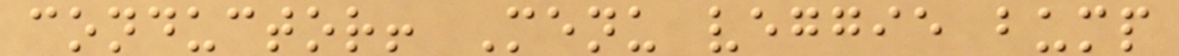conductor! Menu veggie bump
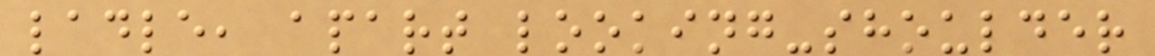ladle, apart looking-shoulder
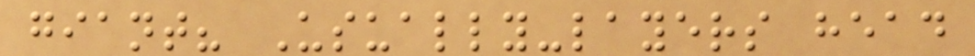giant? Usually-layers head
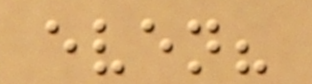even?
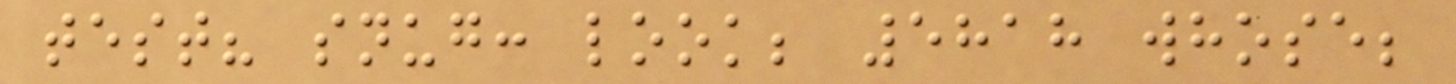test? snug: look; 5818 whose;
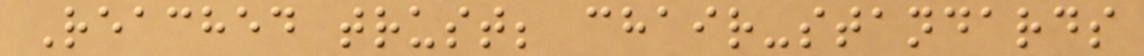Reached trust; chair-standards
